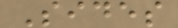Sides
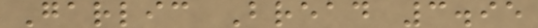Garlic Bread 3.95
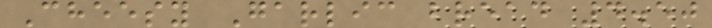Cheesy Garlic bread 4.50
